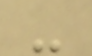-
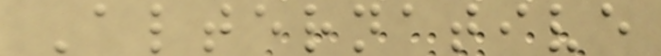Alternative
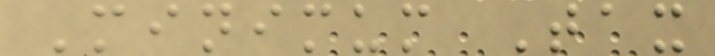Minimum Tax
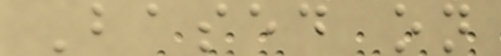Based on
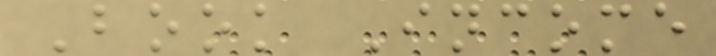Book Income
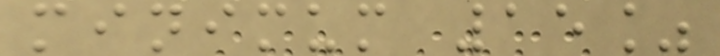minimum 15%
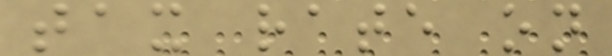tax rate on
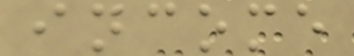income
